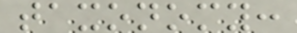taxonomy:
